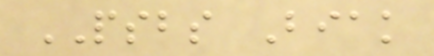PSBS Biak
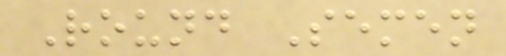Round Semen
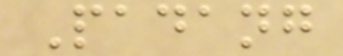Padang
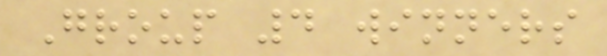Group 4 winners
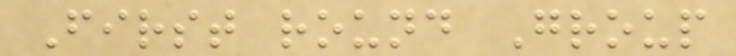First round Group
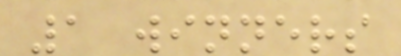1 winners
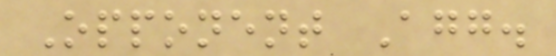Opponent Agg.
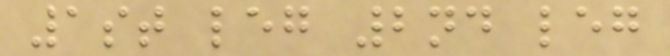1st leg 2nd leg
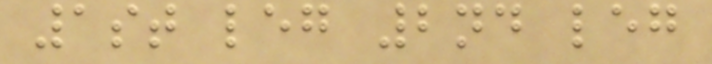1st leg 2nd leg
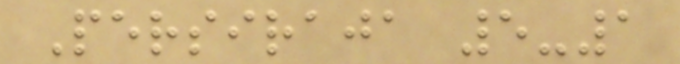Persiraja 5-1
